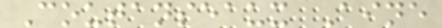Coutanseaux Aine
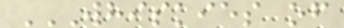WHISKIES OF
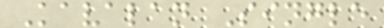Kavalan Single
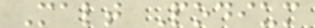Malt Podium
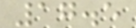17.5
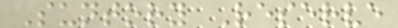Suntory Reserve
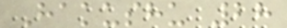Hakushu 28
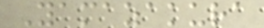Yamazakura
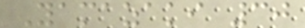Yamazaki 30
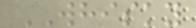WHISKY
